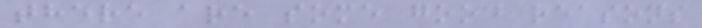there are some good reasons
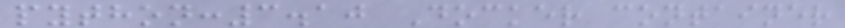python:3.10 Docker container
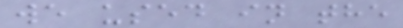we used in the
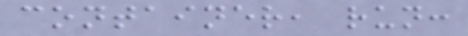container, run:
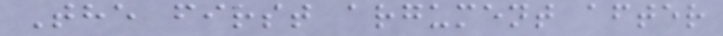The first argument after
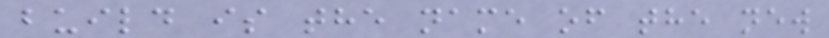build is the name of the new
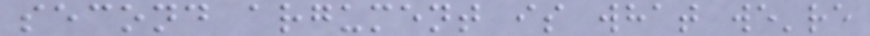second argument is what we're
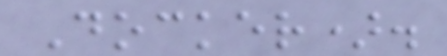Docker).
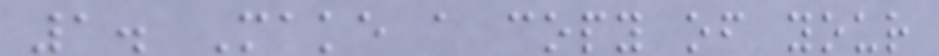1. Make a copy of your
